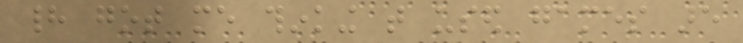had got me thinking that used games are
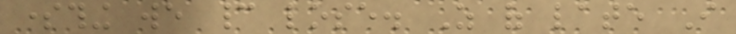something we cannot lose. As of late I
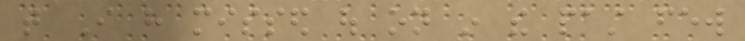that I have missed out on in the past few
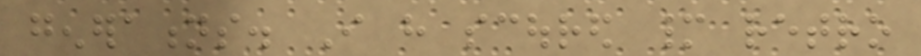generations. I have scoured many retro
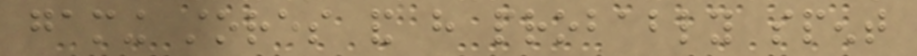gaming stores and have probably spent
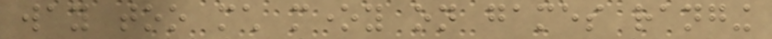way too much money on games ranging
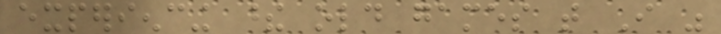experiencing these old games that I was
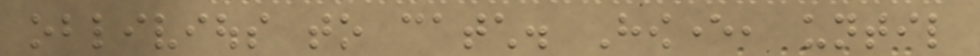oblivious to catch. However, until
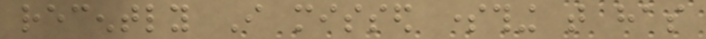recently I missed something that has
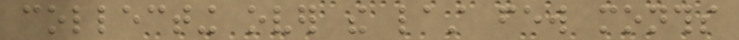collecting over the last few months
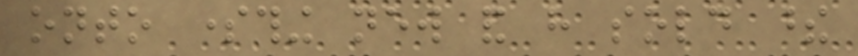onto something new and have sold these
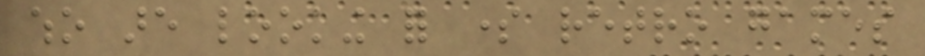who are looking for some retro games
